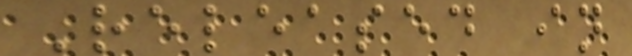Released in
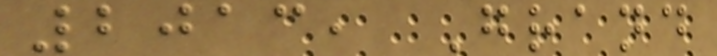2013, Grand
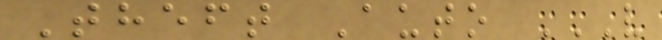Theft Auto V
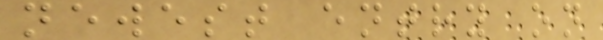newest entry on
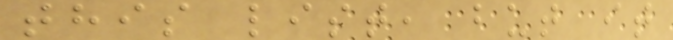this list, but it
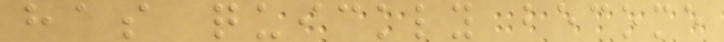has quickly become
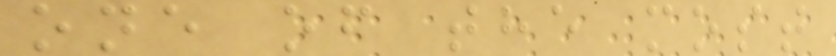one of the most
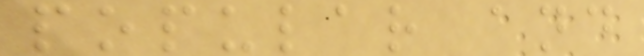popular and
